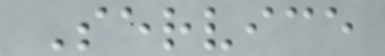Service
